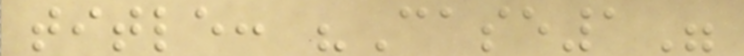title: "Case1"
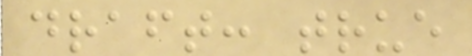draft: true
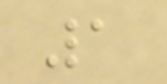1
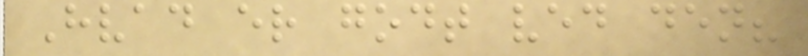Hvad er godt ved den?
